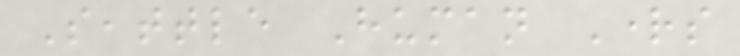Seattle Human Rights
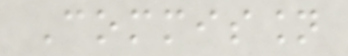Commission
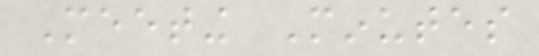Meeting Minutes
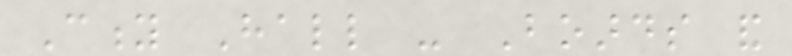City Hall - Boards and
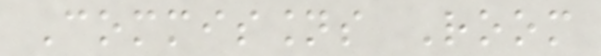Commissions Room
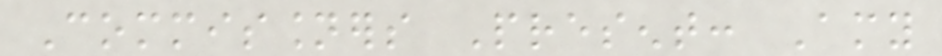Commissioners Present: Amy
